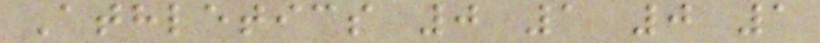Athletics 0 1 0 1
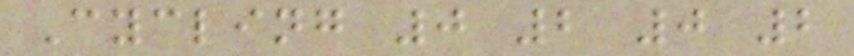Cycling 0 2 0 2
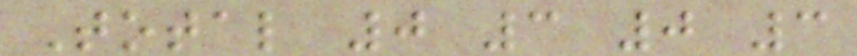Total 0 3 0 3
